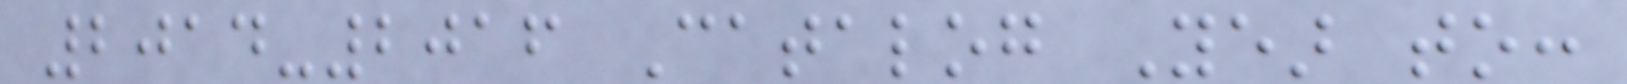2014-2016 Catalog Year to:
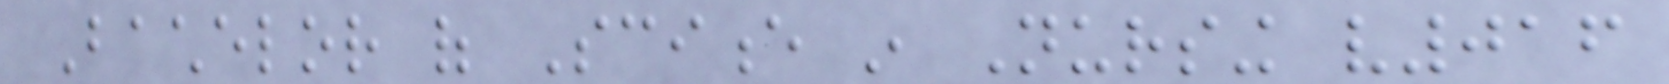Bachelor of Science in Nursing v016
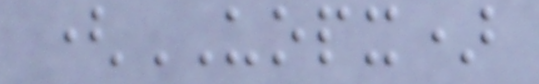(UOPX)
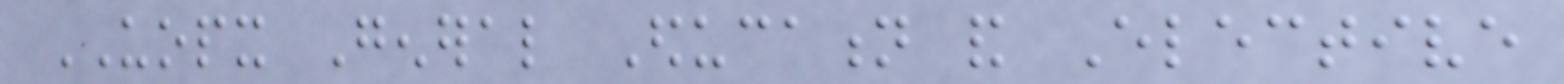UOPX General Education and Elective
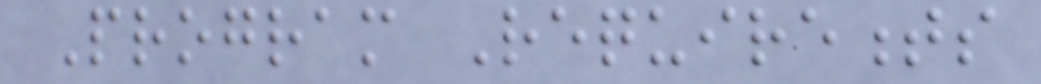Program Requirements
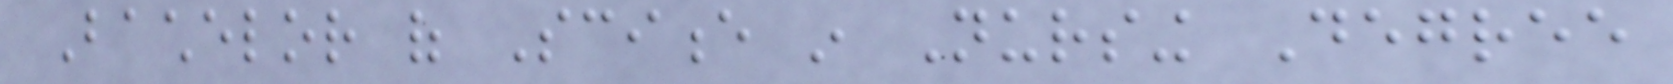Bachelor of Science in Nursing Degree
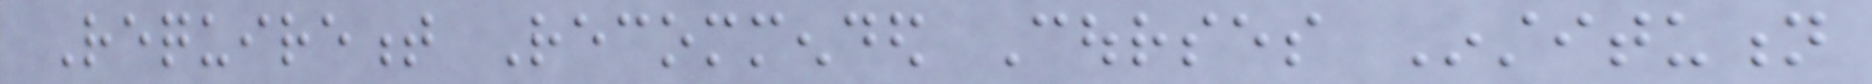Requirement Recommended Courses Institution
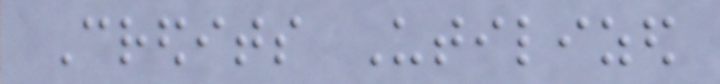Credits Utilized
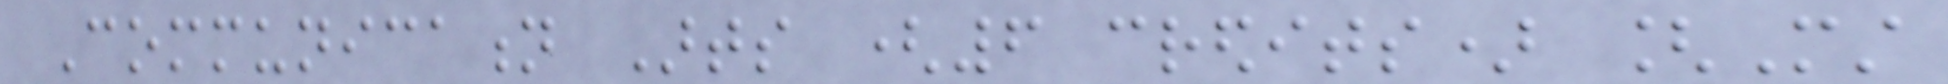Communication Arts (6 credits) [Must
